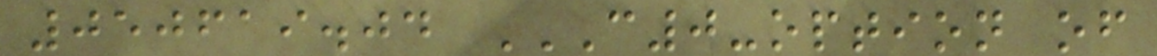050619.04 C0-OPTION OF
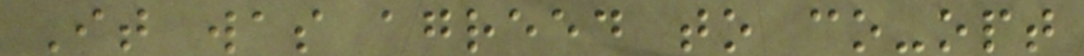It was agreed to co-opt
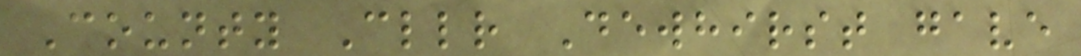County Cllr Dewhirst gave
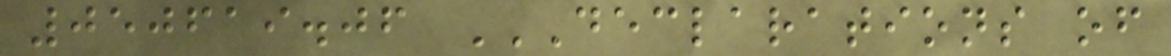050619.06 DECLARATIONS OF
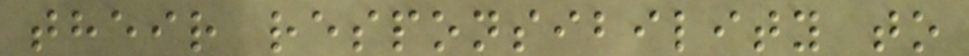their responsibility to
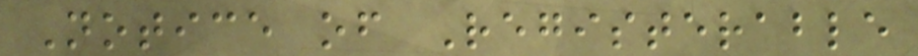Notice of Registerable
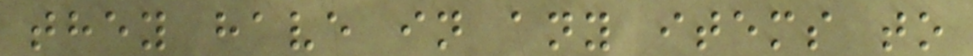they have in any items to
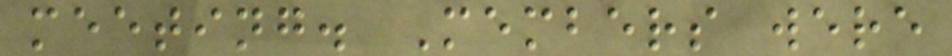meeting. Members were
